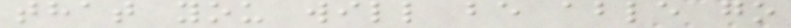that you will be able go
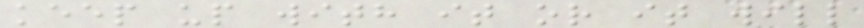keep up with it or it will
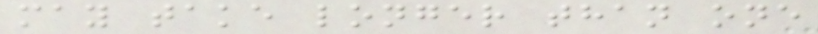may take longer than one
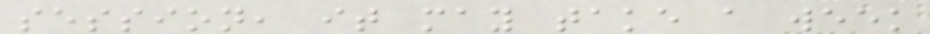session, it may take a week
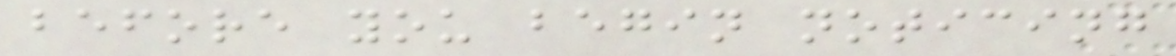before you begin noticing
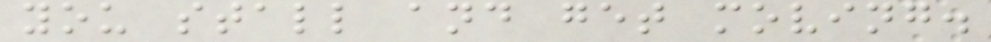you stall and get moving.
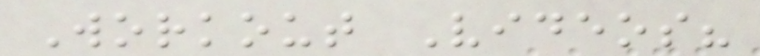Workout Videos?
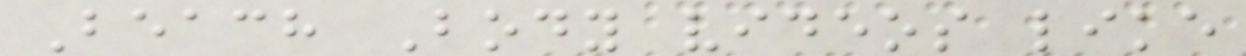Beach Body videos like
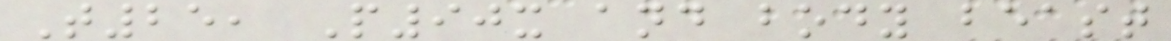T25, P90x and body beast
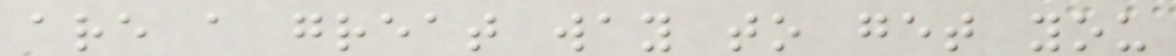are a great way to get you
